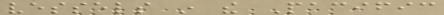vessels in the Pacific
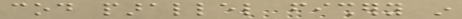cod parallel fishery in
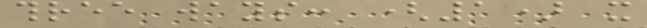three ways: (1) it
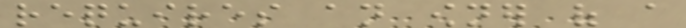requires an owner of a
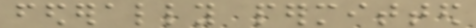federally permitted
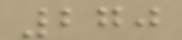270
